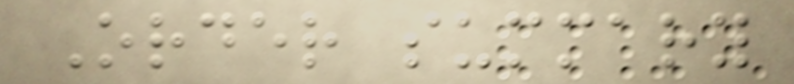Order summary
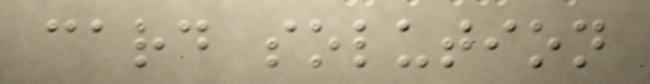card solution
